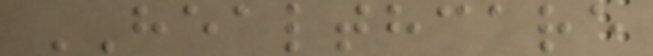HEALTHCARE
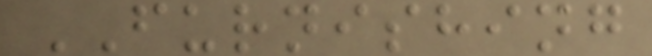FURNISHING
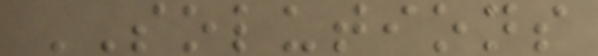SOLUTIONS
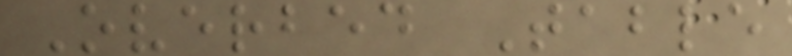Overbed Table
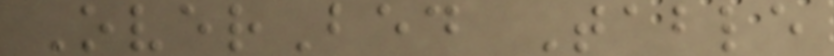OverBed Table
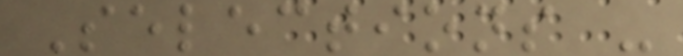Selections -
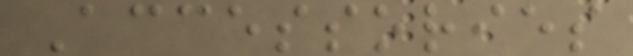Accessories
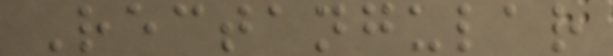Rectangular
